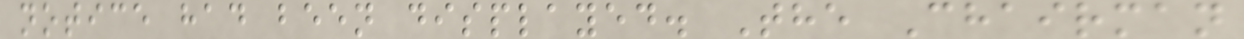notice had been displayed. The Chairman
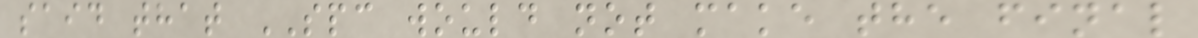said that SPC would not make the final
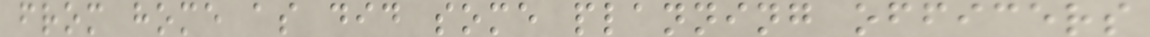from home as did some planning officers
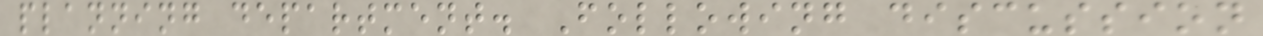planning department. Following discussion
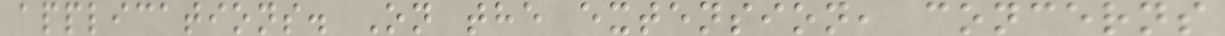applications. On the extension, concerns
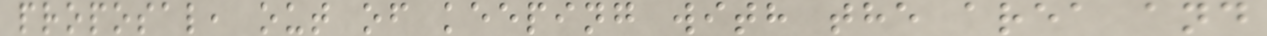proposal, out of keeping with the area and
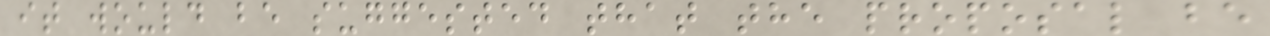it would be suggested that the proposal be
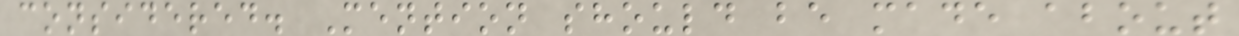considered. Mention should be made about
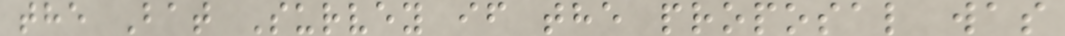the Bat Survey if the proposal was
